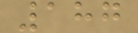187
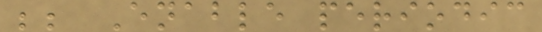;; Enable periodic
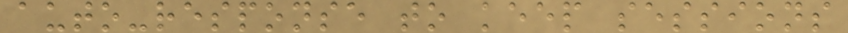auto-response to keep sessions
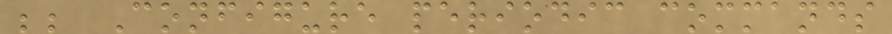;; Configure periodic commands
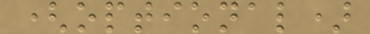(optional)
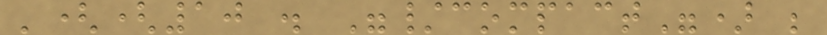'((10 . "/compact") ;
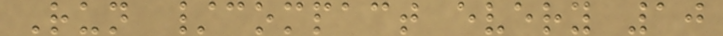Run /compact every 10
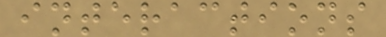interactions
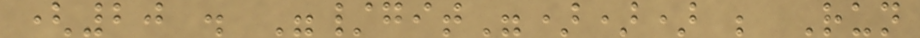(20 . "/git"))) ; Run
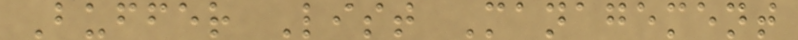Buffer List Management
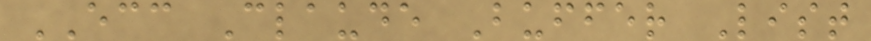ECC Claude Buffer List
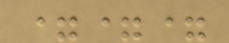===
